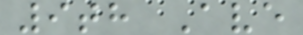9th Ave
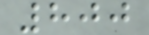800
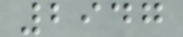2947
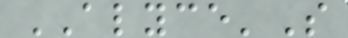ALYCE'S
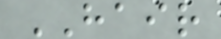HAIR
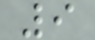9
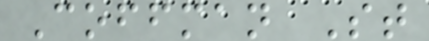Coffman St
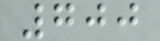700
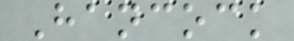Hancock
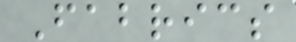Fabrics
